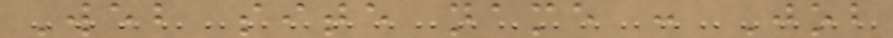Web site name : Job
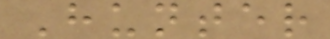Hunter
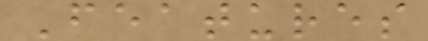Features
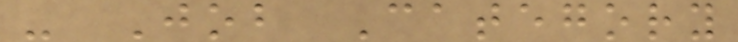- Job Category
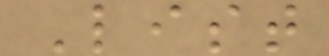List
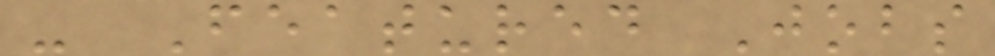- Featured Jobs
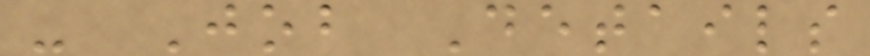- Job Details
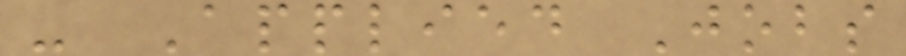- Applied Jobs
